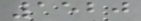1520
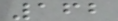162
